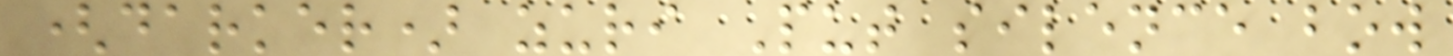(darker) zuri Put silence bow
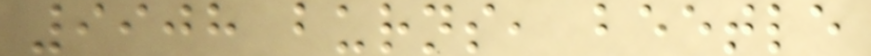9908 burns, beetle
